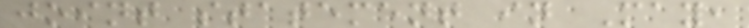joint statement in May,
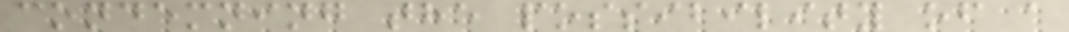condemning the possibility of a
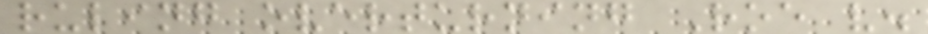ruling overturning Roe v.
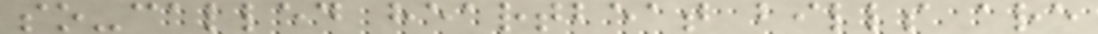so-called heartbeat bills are
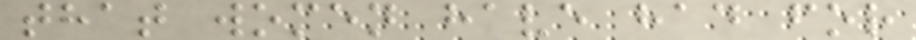that women have had for
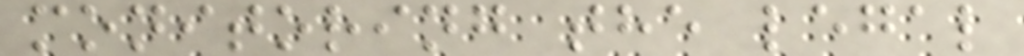monitoring the legal
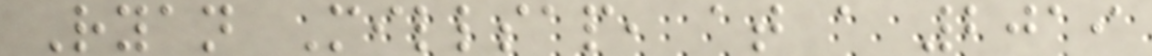Ryan Millsap, at a 2019
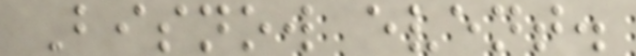Bisnow event.
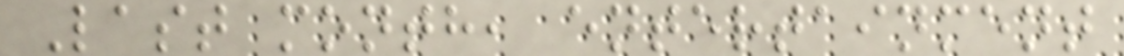Last month, entertainment
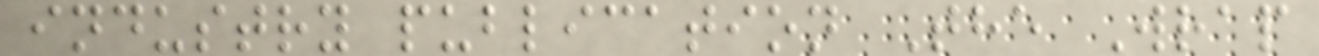industry publication The Wrap
